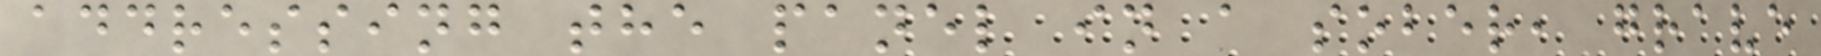addressing the panel in a sober, grave
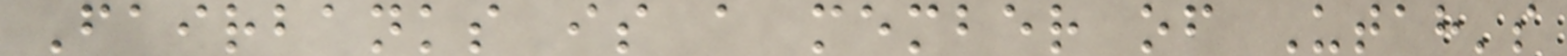Fairbanks is a member of Utah's
